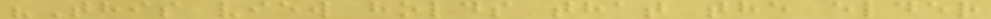"This view holds that the elder
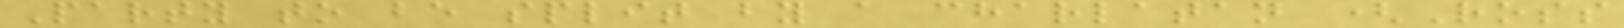Party to be split by a charlatan (Ross
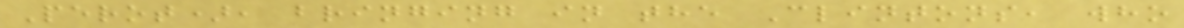Perot), bringing in the Clintons, who
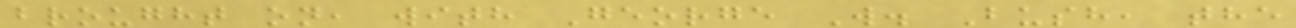brought on, with George W. Bush, the
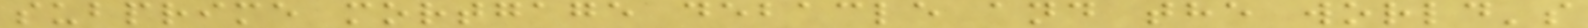subprime mortgage debacle and the world's
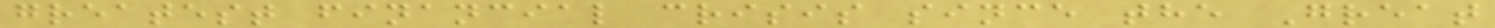greatest financial crisis since the Great
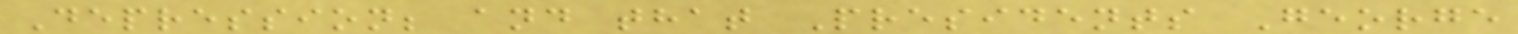Depression; and that Presidents George
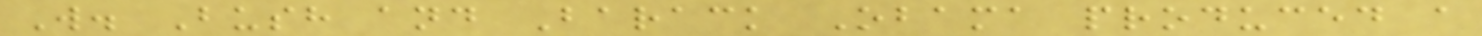W. Bush and Barack Obama produced a
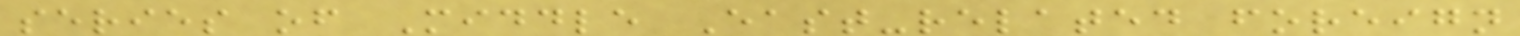series of Middle East-related foreign
